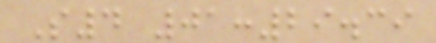S4 01:29.39
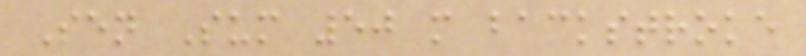Sen Sum 50 m backstroke
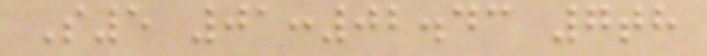S5 01:02.43 7th
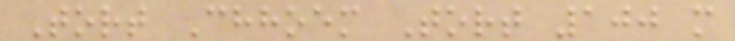Tort Chhoem Tort 100 m
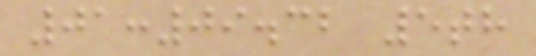01:09.32 5th
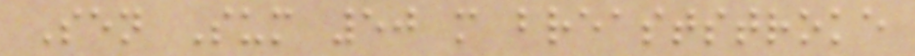Sen Sum 50 m breaststroke
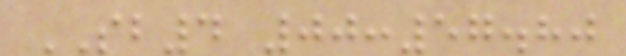SB4 00:57.80
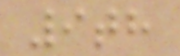9th
